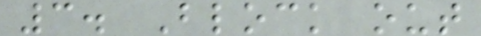3. Block out
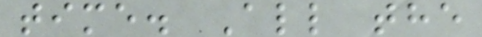time. All the
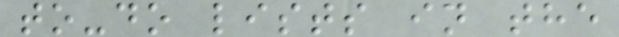to-do lists in the
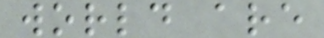world are
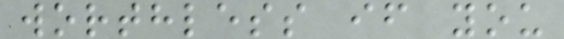worthless if you
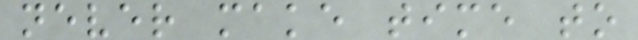never make time to
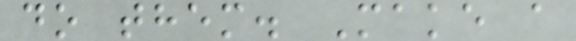do them. Make a
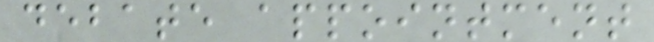debate appointment
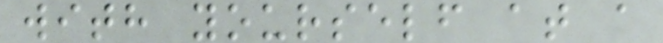with yourself at a
